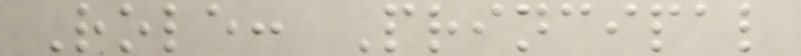Role: Principal
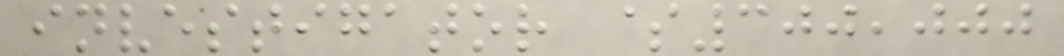investigator $300,000
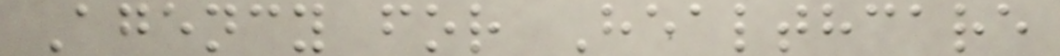Agency for Healthcare
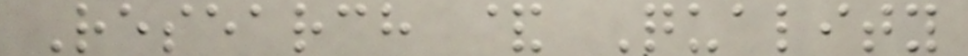Research & Quality
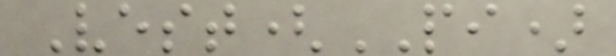Vest(PI)
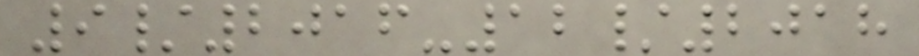9/2016-12/2018
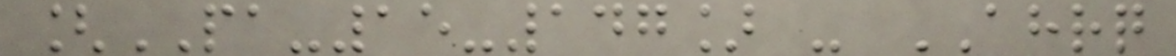[PA-15-147] - AHRQ
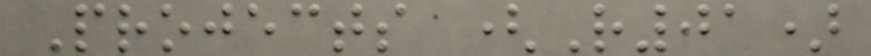Projects (R01)
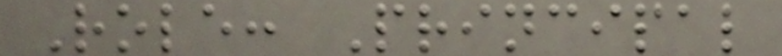Role: Principal
